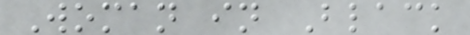Woman in Black
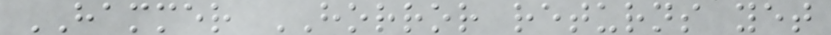HAMMER HORROR returns yet
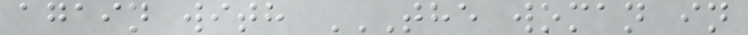again with THE WOMAN IN
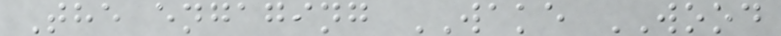The engaging WAKE WOOD
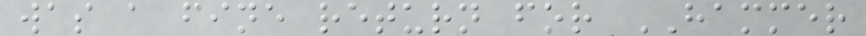was a fine return for HAMMER
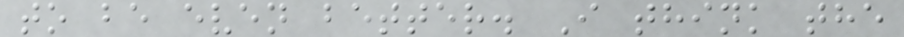to be even better. I think the
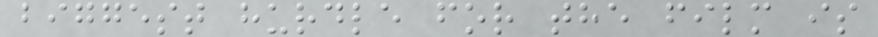biggest hurdle for the film is
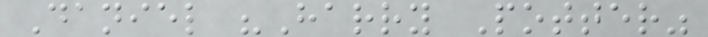Daniel "Harry Potter"
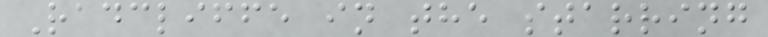Radcliffe in the starring
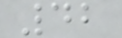42
